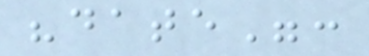"date":
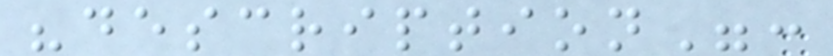"description":
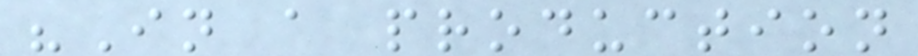"In a production
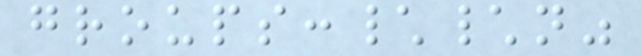groups:\\n"
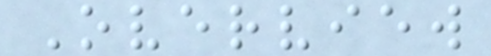Overview
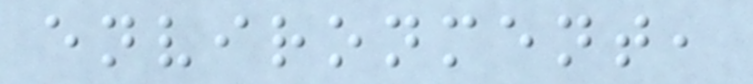environment,
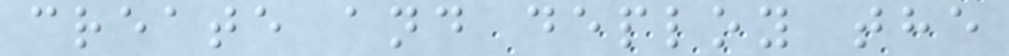create and deploy the
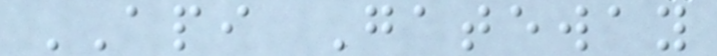API Gateway
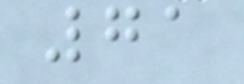71
